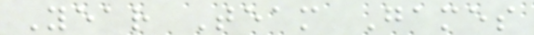Year Team Games
